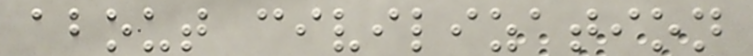about civilization
